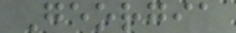Georgia
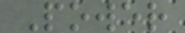Power
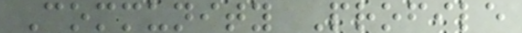Community Profile
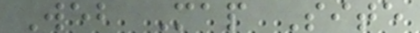Web Map Site
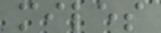miles
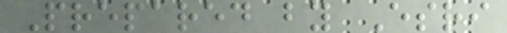Prepared by Esri
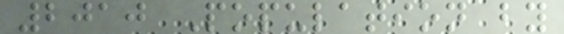2010 Population by
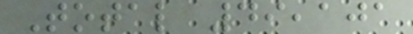Total 49,101
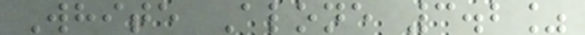White Alone 3.2%
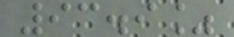93.9%
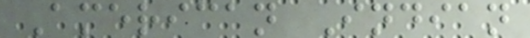American Indian
